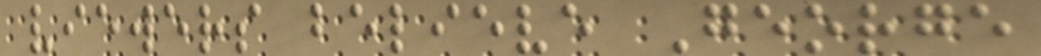viewers believe George
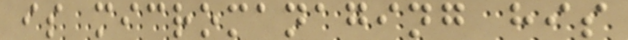is micromanaging his
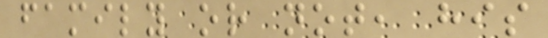family or not, his
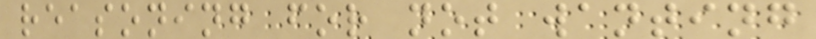reasoning for not wanting
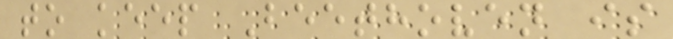to keep Beethoven is
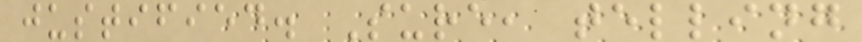justified. Sure, telling
